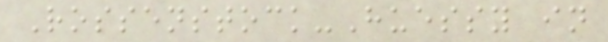Rossenstock-Huessy in
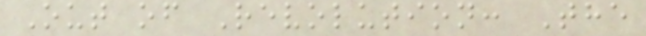Out of Revolution: The
